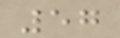57
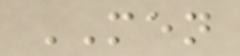MEN
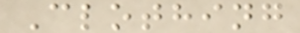Clothing
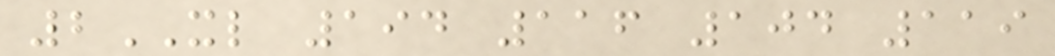2XL 194 116 104 119
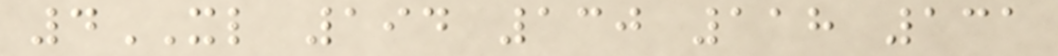4XL 194 130 118 131
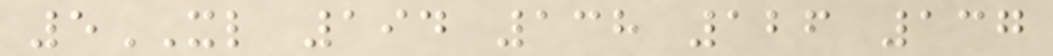5XL 194 138 126 137
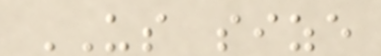US size
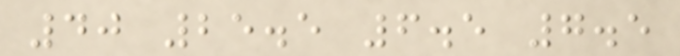40 25.5 6.5 7.5
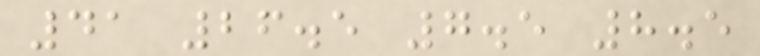41 26.5 7.5 8.5
